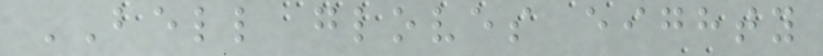BELL gloves eighty
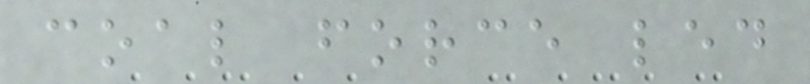coal force led
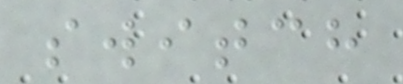switch
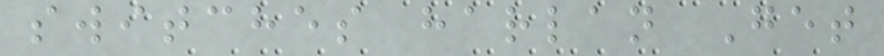switches harlan Get
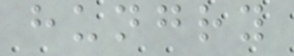hungry
